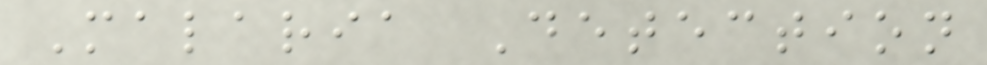Malaria Detection
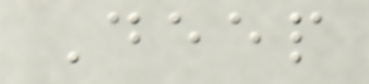Deep
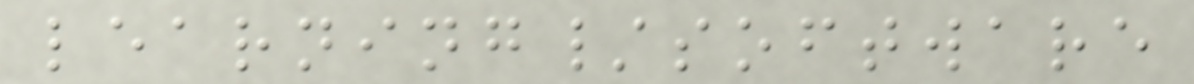learning/software
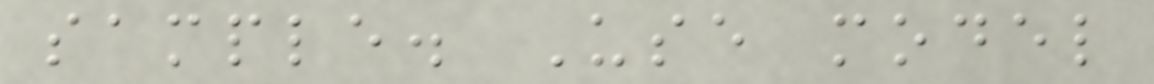sample. Use model
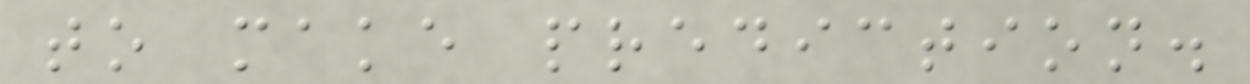to make prediction.
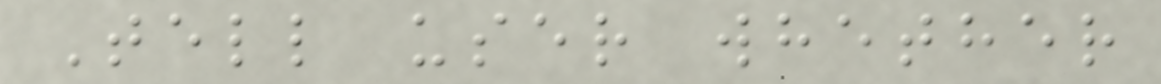Tell user whether
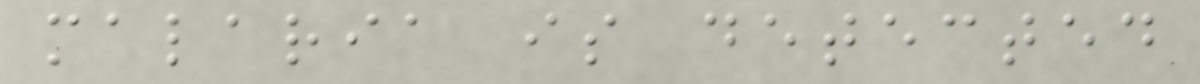malaria is detected
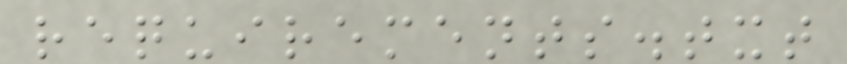requirements.txt
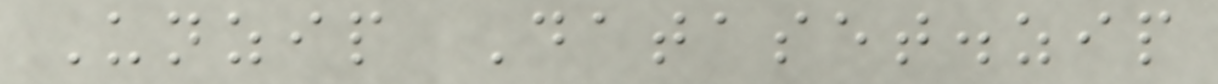Unzip Dataset.zip
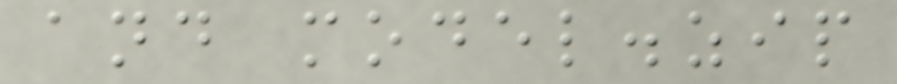and model.zip
